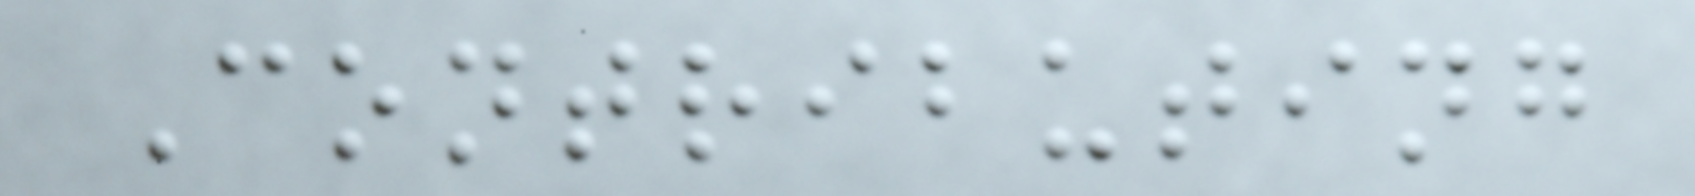Contributing
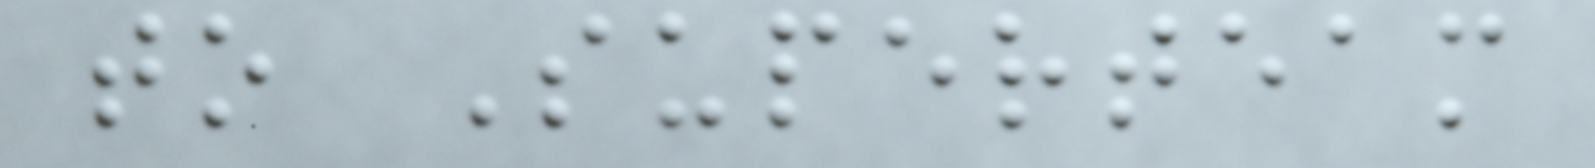to Superteam
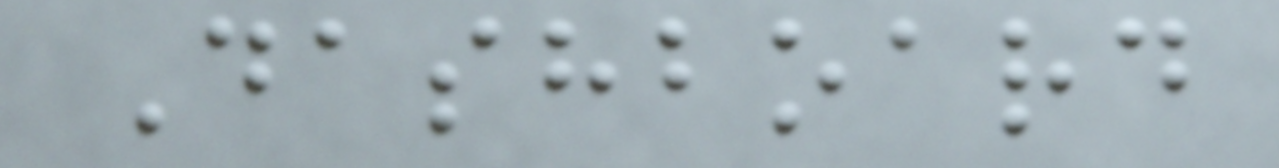Dashboard
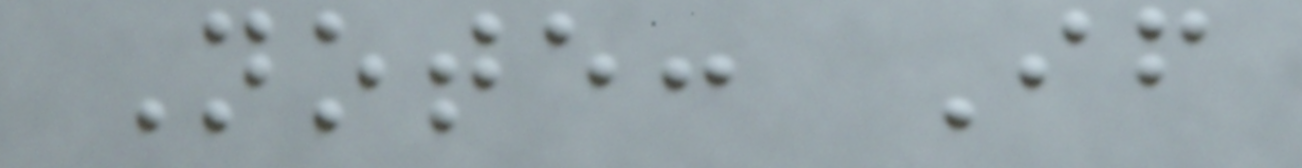Note: If
